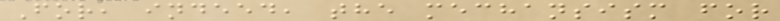For, indeed, the mechansism for
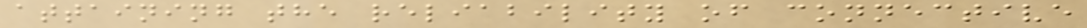attaining the reliability of connective
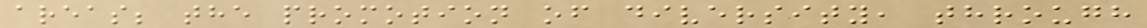areas; the promotion of diversity, through
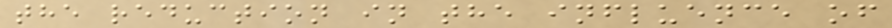the reduction in the influence of
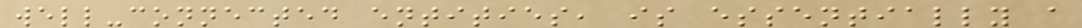well-connected entities, is essentially a
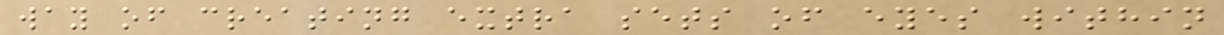way of creating extra sets of eyes within
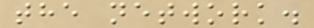the network.
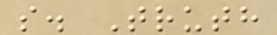s. Truth
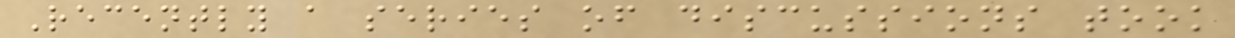Recently a series of discussions took
